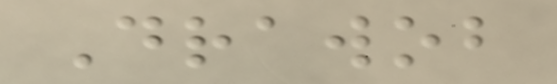Drawob
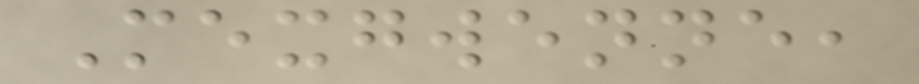Mexgwenne,
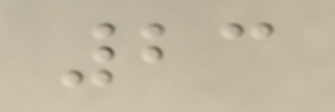23
